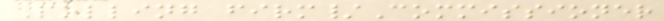Polling firm/Commissioner
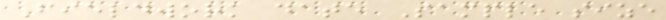Fieldwork date Sample size
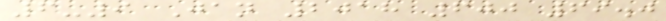6-9 Jan 2018 600 69.0
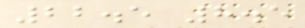22.5 8.5
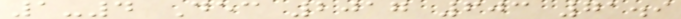1-4 Dec 2017 603 71.9
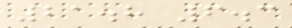21.8 6.3
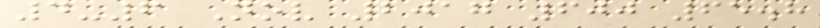4-6 Nov 2017 600 65.8
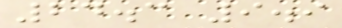24.3 9.9
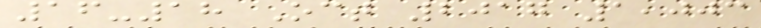16-18 Oct 2017 1,003
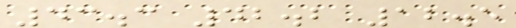43.3 42.2 12.5
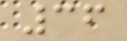36
